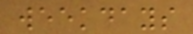weekdays
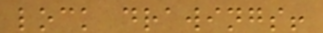lock drawings!
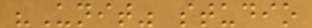"Unit" studio
